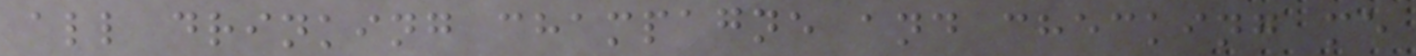all drinking champagne and checking me
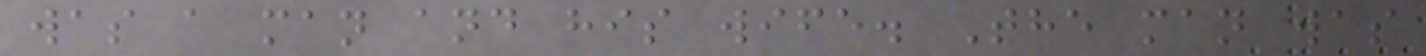was a man and his wife. The man was
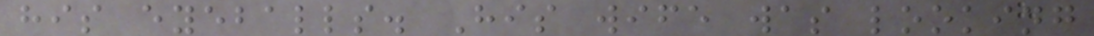his eyeballs. His wife was looking
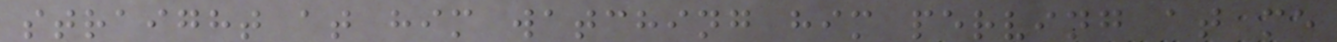straight at him watching him perving at me
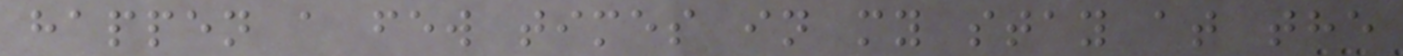happen a few times in my stay at the
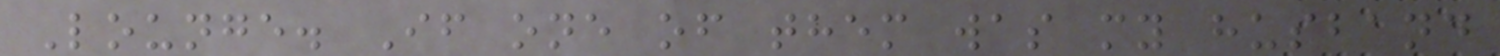Lounge. If one of them was my husband
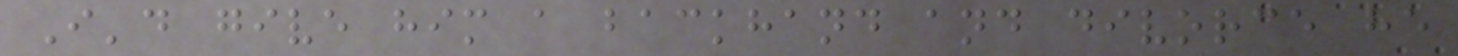I'd give him a backhand and divorce he
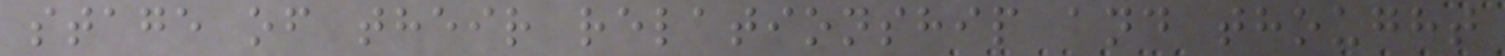stage of their relationship and thought
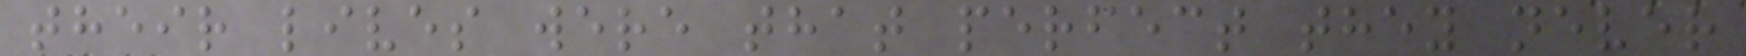their lives were that perfect they never
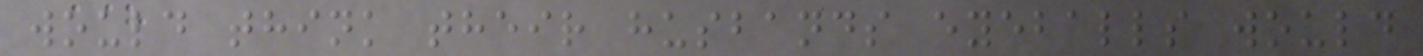would think their husbands eyeballs would
